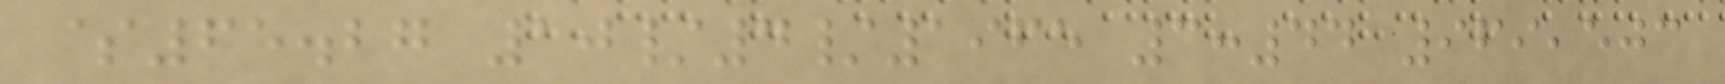$65.27 10/4/1965 3:44 969,503
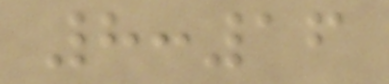8:16
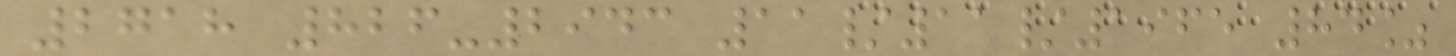2718 826-2943 11/11/1965 84%
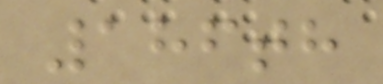186th
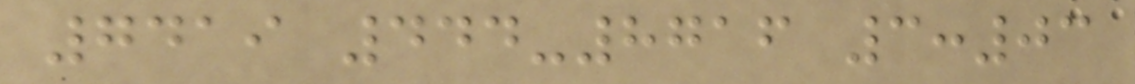7419 444-8716 3:03
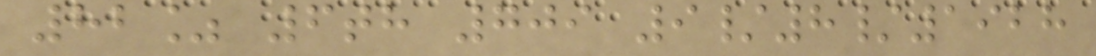82% 6th 709 9/8/1928
